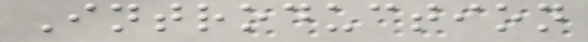Introduction
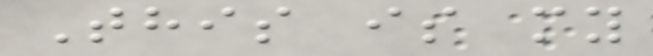This is my
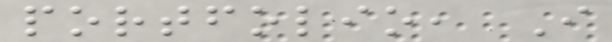portfolio, I
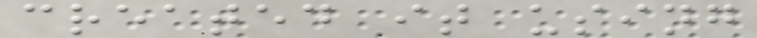created it using
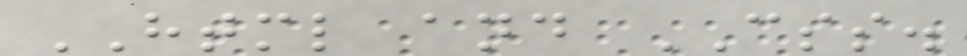HTML and CSS.
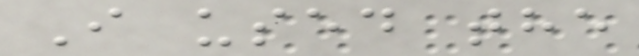I used the
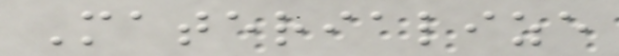Materialize
